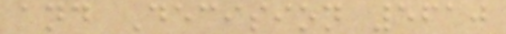and Decision 5610
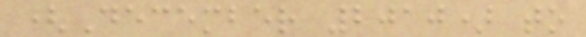(December 2010) to
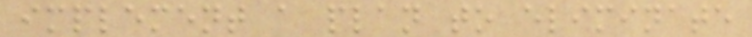implement a plan to eliminate
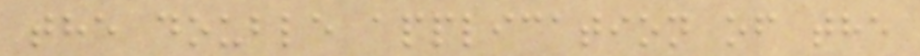the double application of the
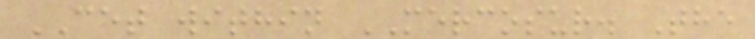CET within MERCOSUR. The
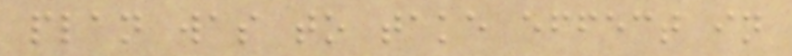plan was to take effect in
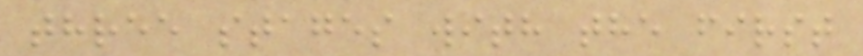three stages with the first
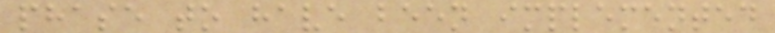phase to have been implemented
